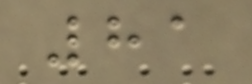81
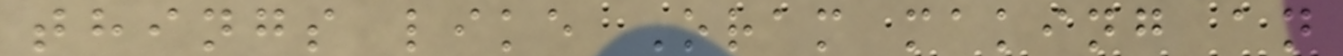things like Oram making an
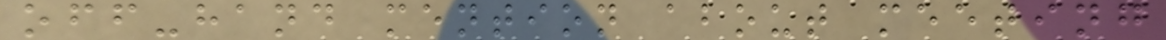off-hand mention about meeting
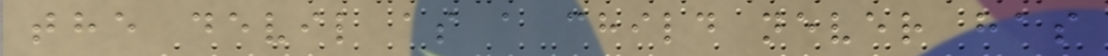the devil as a child never has
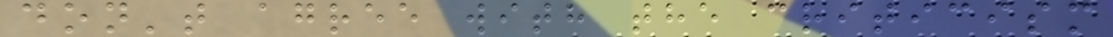don't agree with the criticism
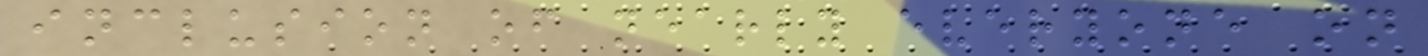inclusion of nearly everyone on
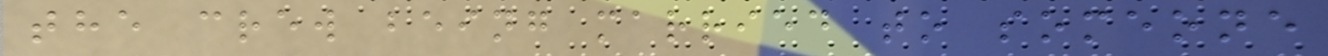the crew being married to someone
